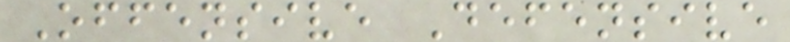Offensive Defensive
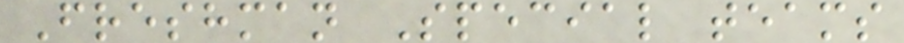Freshman Special teams
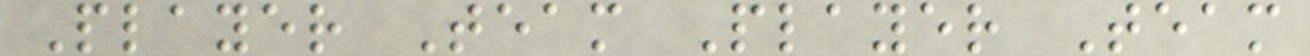Player Team Player Team
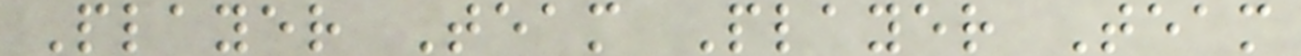Player Team Player Team
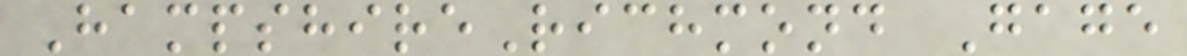HampshireRichmond Gage
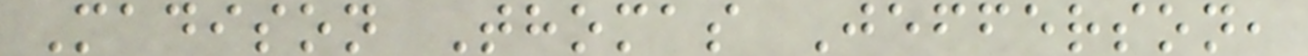Madison Thomas Jefferson,
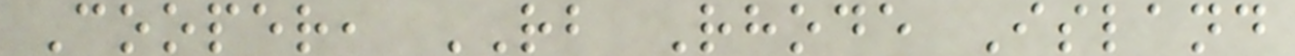Cooper, RB Rhode Island
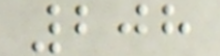208
